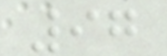97
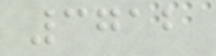3712
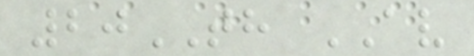20TH AV
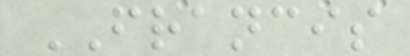FRANCIS
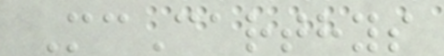McCarthys
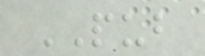PUB
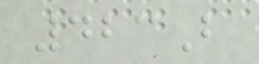423B
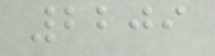2209
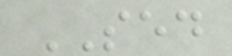SED
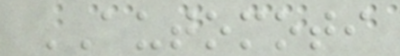AUTOMOTI
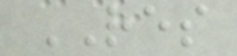RES
